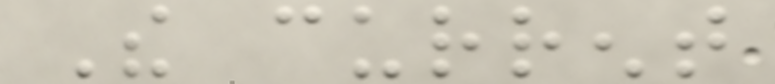The current
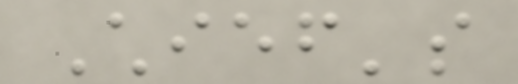Chief's
